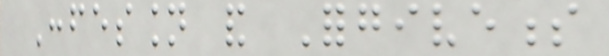Confession and Forgiveness
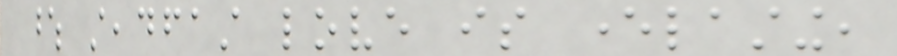whose steadfast love is everlasting,
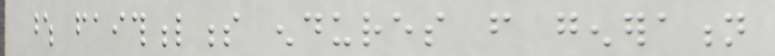whose faithfulness endures from generation
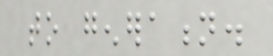to generation.
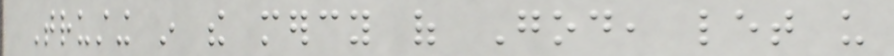Trusting in the mercy of God, let us
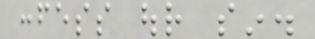confess our sin.
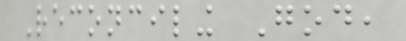Reconciling God,
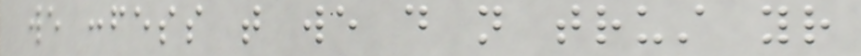we confess that we do not trust your
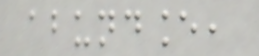abundance,
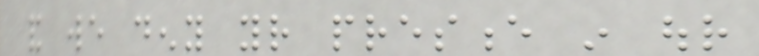and we deny your presence in our
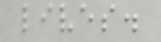lives.
